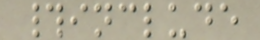#include
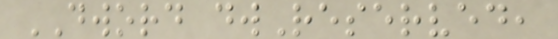DWORD dwReserved,
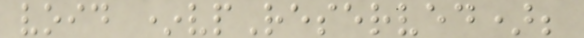void *vpReserved);
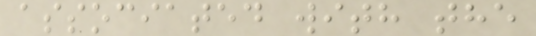associated with the
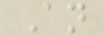An
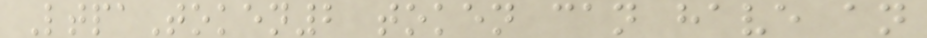LtpaToken2 token can have an
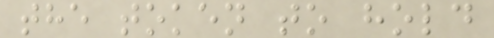the token to hold
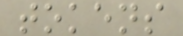tokens
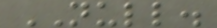NULL.
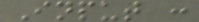Input :
